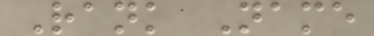Rank Name
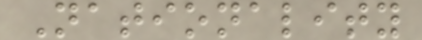Nationality
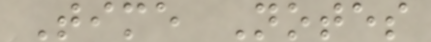Time Notes
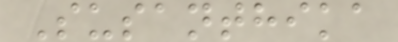Susanthika
